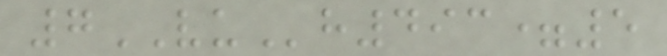7VUh493=5
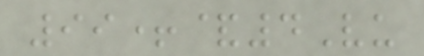99+&4Vu
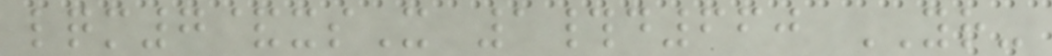lqm7&xsX 1#d660 YR-
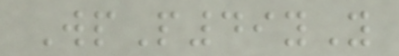WpP49yY
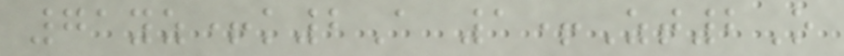71yz+k2A 1+Zt2O
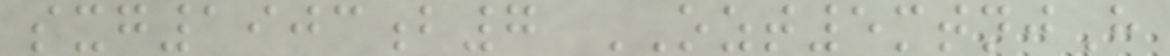sxg1903b7 OZT5mtnjH
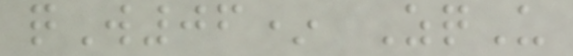qW06* ZqU
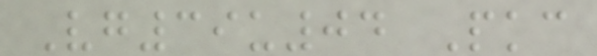Vg39u04 Pkc
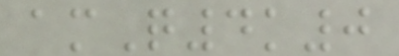amQ4k0
